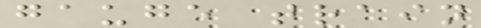gauge train
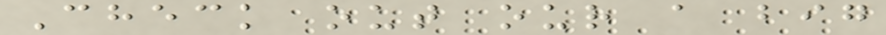Check out our a big
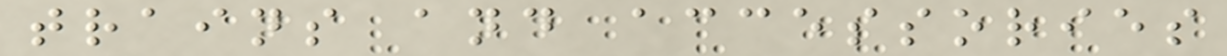trains and accessories
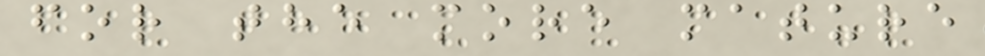for the more mature
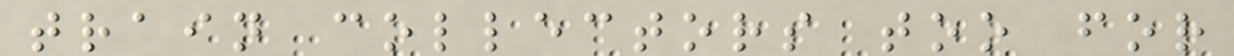train collectors too for
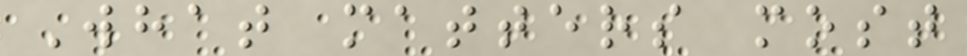What matters most
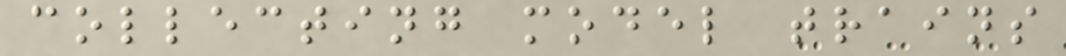collecting model trains
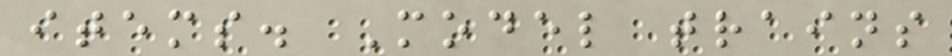items. Model trains
